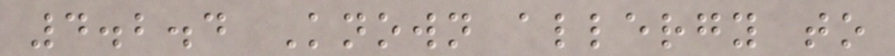4.2.4 Known allergy to
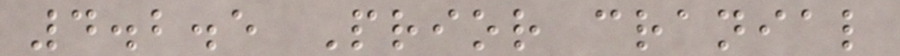4.2.5 Prior cranial
